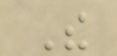The
